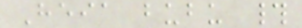Heia bubu #
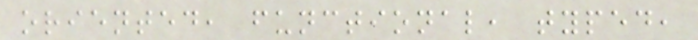oriented, functional, typed,
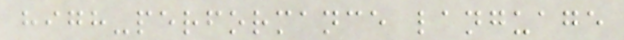high-performance language
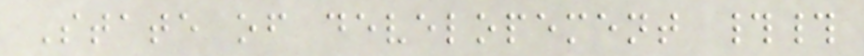State of developement ##
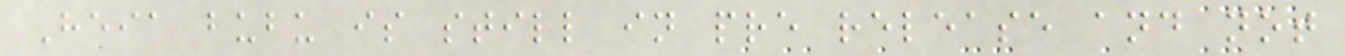Heia bubu is still in pre release and not
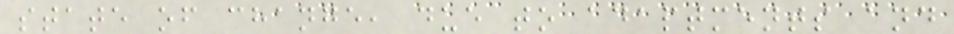state of change, due to adaptments and
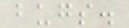bugs.
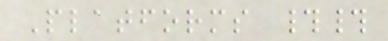Platforms ##
